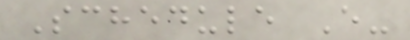Schedule E-
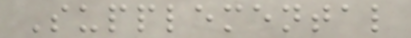Supplemental
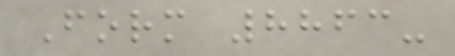Form 8863-
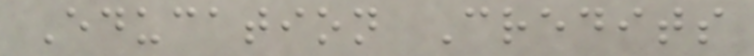Education Credits
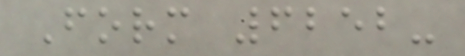Form 6252-
